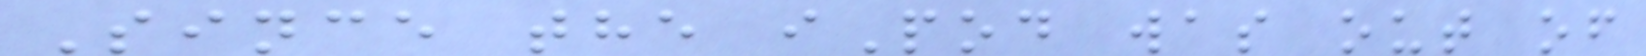Since the iPod was out of
